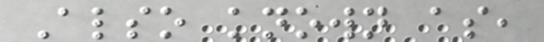Also known as,
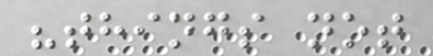"things not
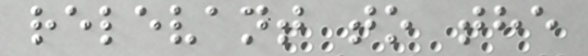relevant to the
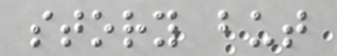story but
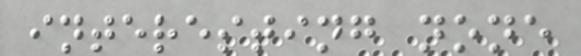interesting none
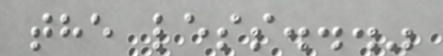the less..."
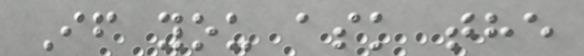If you ask the
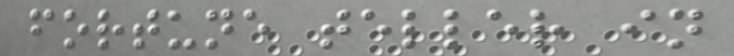fortune teller in
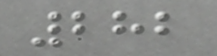282
